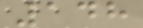148
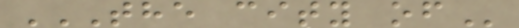THE CITY OF
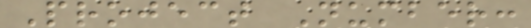Project Number:
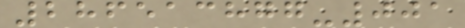286513877-001
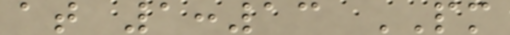at 1:13 PM
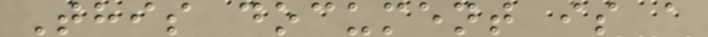This document is a
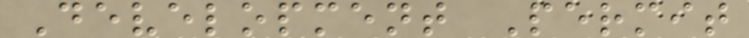Development Permit
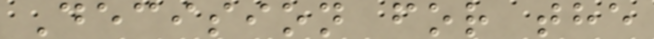Decision for the
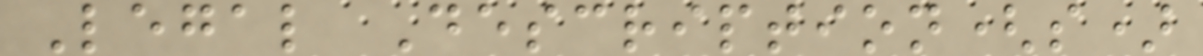Legal Description(s)
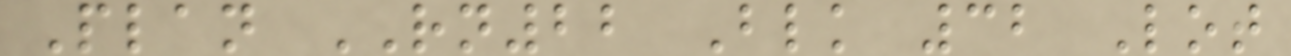Plan RN22 Blk 32 Lot
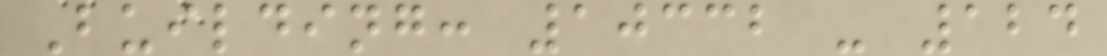Building: 10332 - 124
